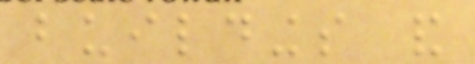buildings and
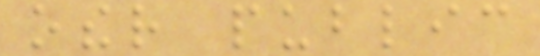other public
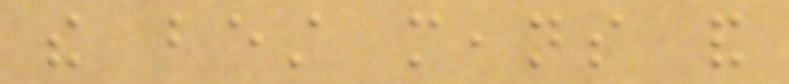the best means and
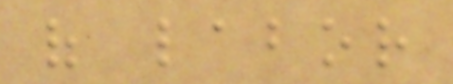of labor
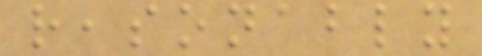reasonably
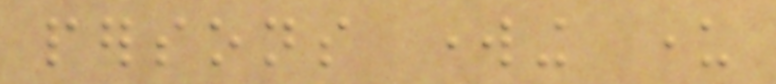persons working under
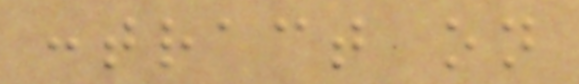contract on
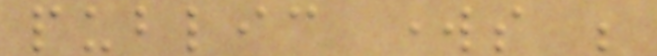public works be
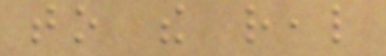to the real
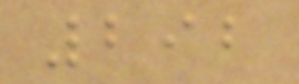292
